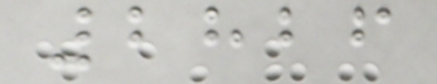2826
